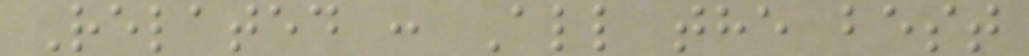Related : All the best
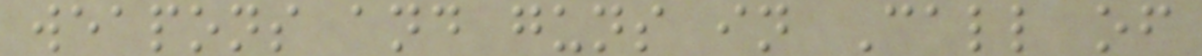weapons and guns in Call of
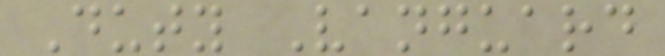Duty Vanguard
